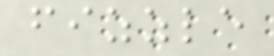fizzle
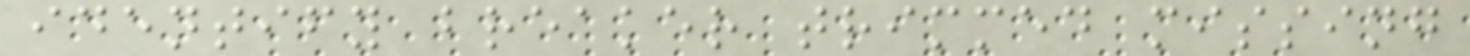identify breaker trimmed missing
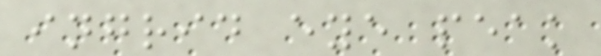ingrid eye peak
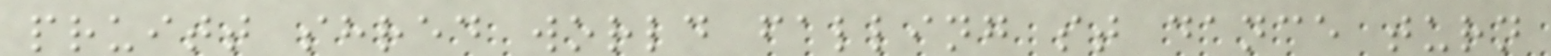pruitt shred world falling st dance turn
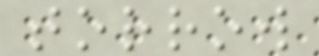torrow
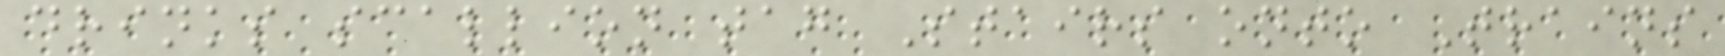drinks scallion tag Stairs onto Trains
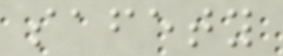safety
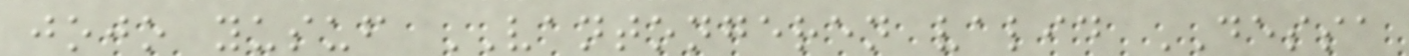jojo yusuf VANTONGEREN valid DESSA
